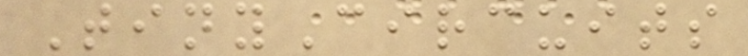TinyCircuits
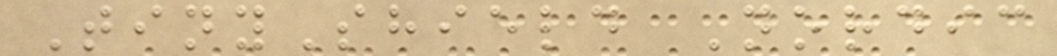TinyShield Nordic
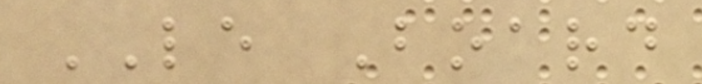LE Board
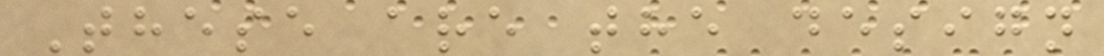These are the design
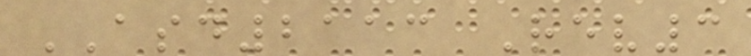ASD2113 Rev3
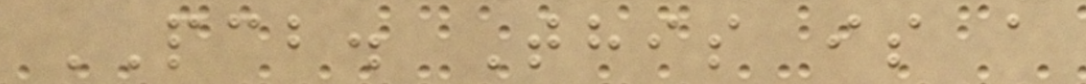PCB. This is a
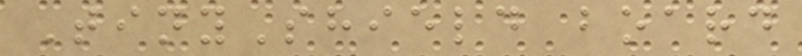TinyShield board
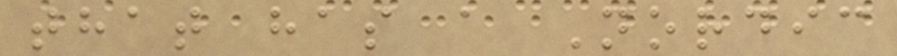that has a Nordic
